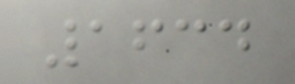1634
